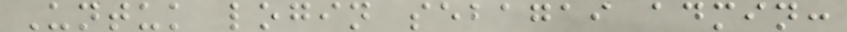Untuk login sebagai admin:
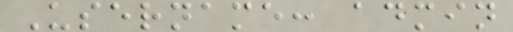Username: admin
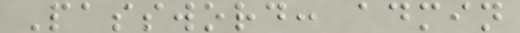Password: admin
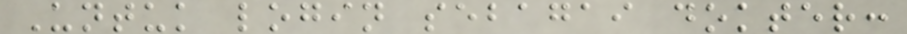Untuk login sebagai dokter:
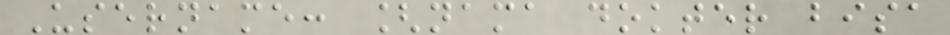Username: [nama dokter bisa
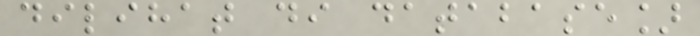dilihat di database]
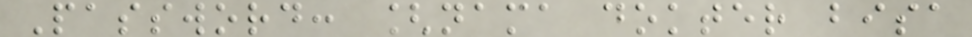Password: [nama dokter bisa
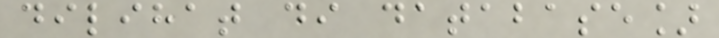dilihat di database]
